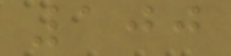100
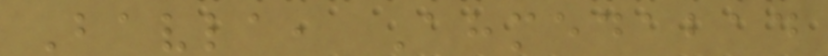Bavla, Ahmedabad
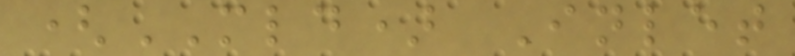(MLD) Inlet
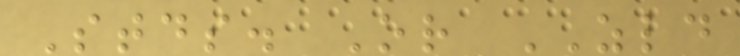Stds. Or ZLD
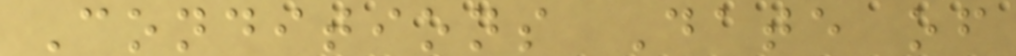Conditions Date of
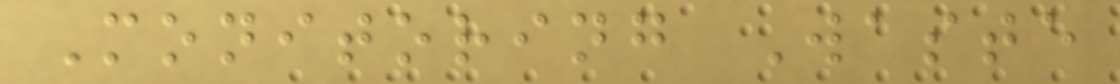Monitoring Waste
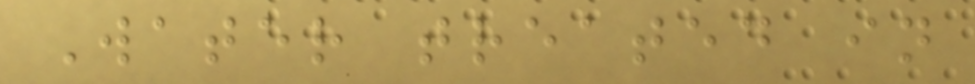Water treated in
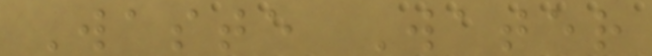Waste Water
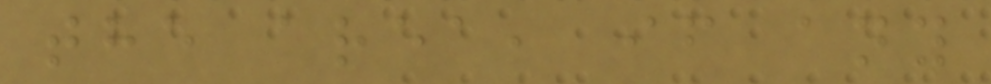the area, if any
